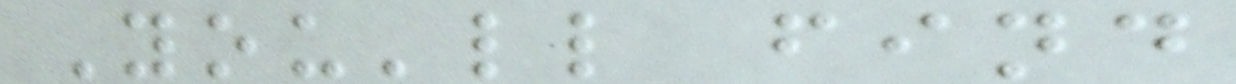You'll find
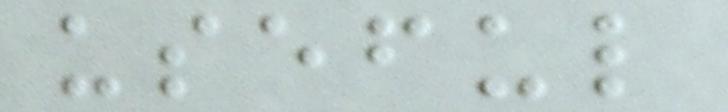useful
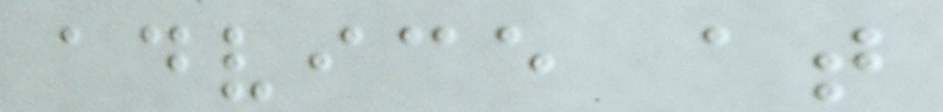advice at
